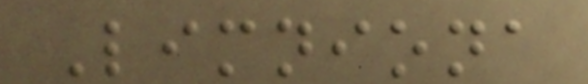Limniona
